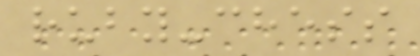ruby-chess
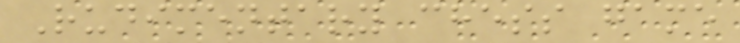Rudimentary chess game
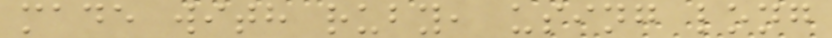made with ruby, using long
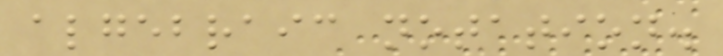algebraic notation.
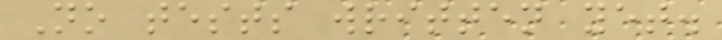No tests written yet.
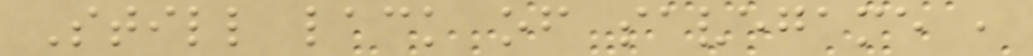Still lack of savegame ,
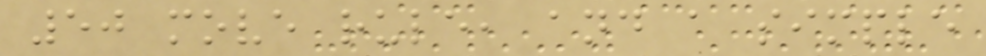50 move rule, and a simple
